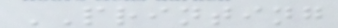PRINTING
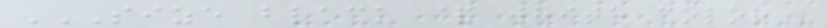SIZE BLACK & WHITE COLOR
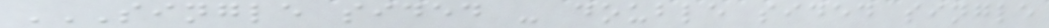SINGLE SIDED - DOUBLE SIDED SINGLE
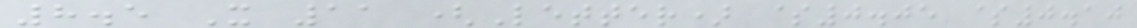8.5 X 11 (Letter) $0.05 $0.10
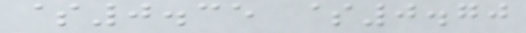$0.35 $0.70
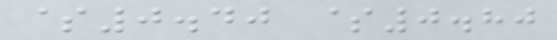$0.40 $0.80
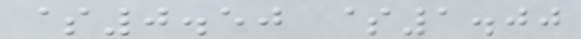$0.50 $1.00
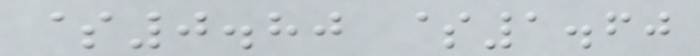$0.80 $1.60
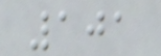101
